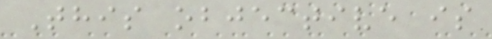This objective is
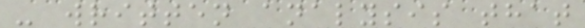- written analysis that
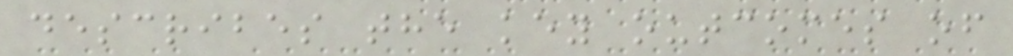describes the key outcomes of
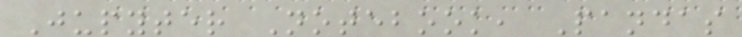Jupyter Notebook, Pandas
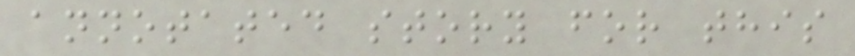annotated story for this
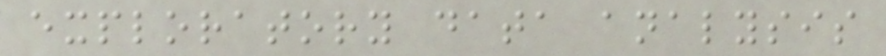exploratory data analysis
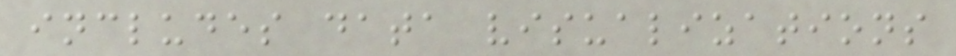includes data visualizations
